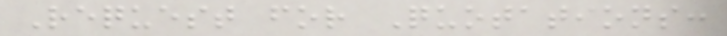Request for Quotations:
